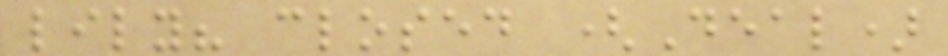lily? closed (Deal)
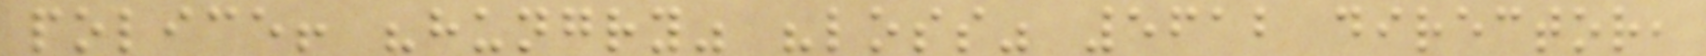police! "hungry" "loss" 5612 director,
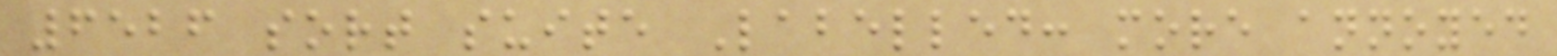6526 sort suite Labelled: more annoyed
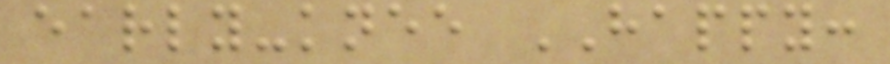early-knee HAPPY:
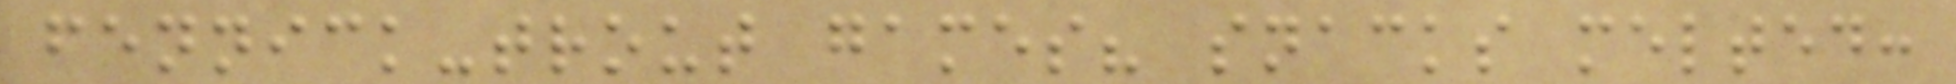fennick-trout games? snacks melted:
